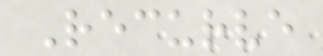Recurve
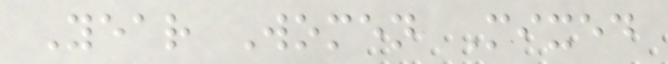Year Women Mixed
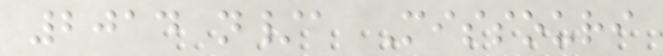2014 n/a Missouri
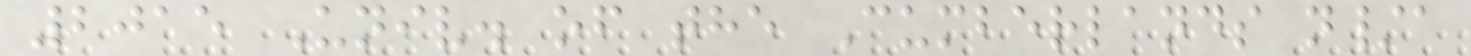2015 Univ. of the Cumberlands n/a
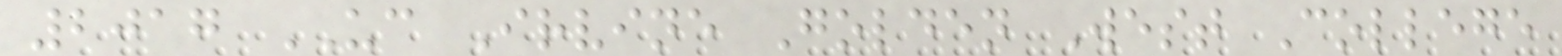2017 UC Irvine Golden West College
